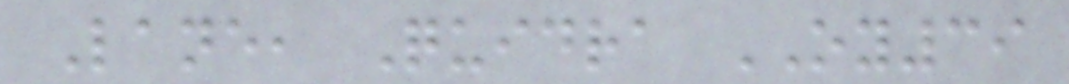Lane, Quidra OY39
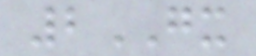2GX
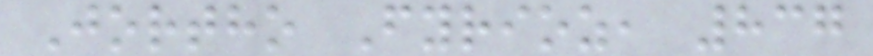Jortho Fyrioz, 837
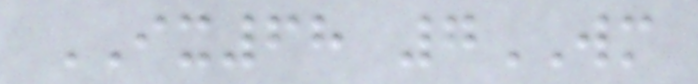IX68 7WM
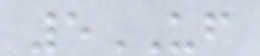5UF
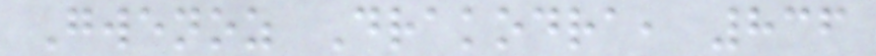Gwenoz Drakodra, 836
